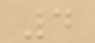4
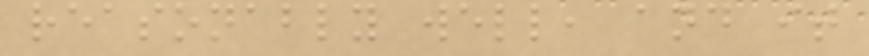reasonably well, and it
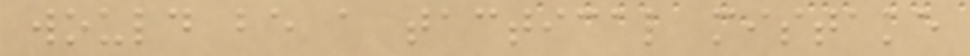would be a tactical mistake
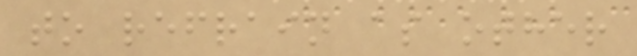to refrain as other
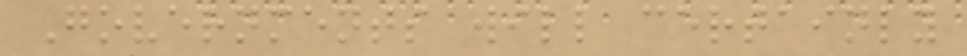Governments will certainly
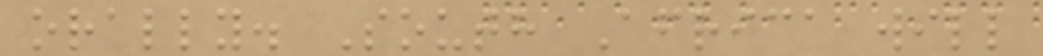orally. South Africa will
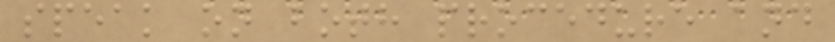speak on both procedure and
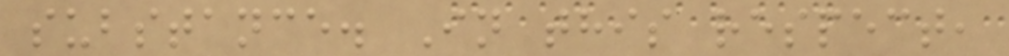substance. In this respect,
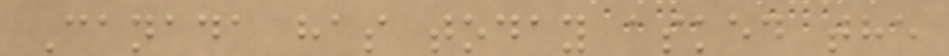Canada has today asked the
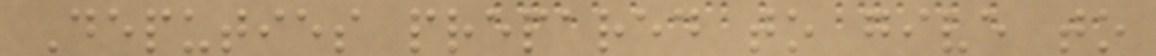Deputies prepared to give to
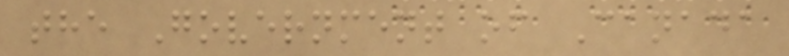the Government of Canada
